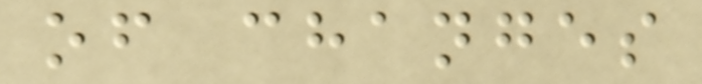of changes
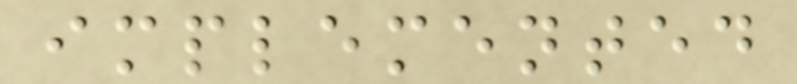implemented
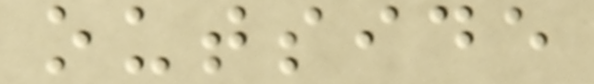outside
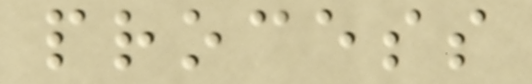process
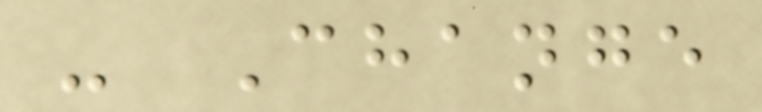- Change
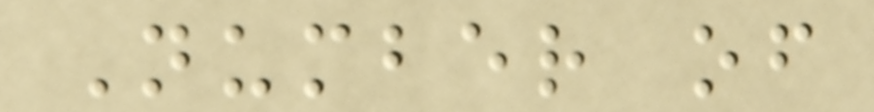Number of
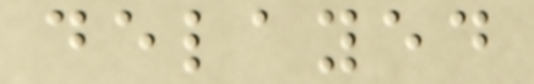delayed
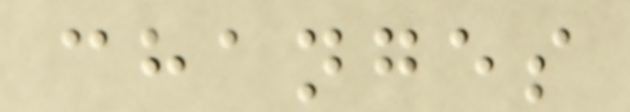changes
